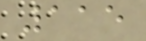115
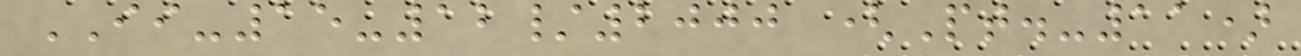II-15-12/2000 (Pt.-11)
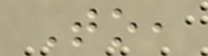To,
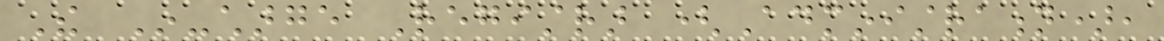The In-charge Registrar (Administration),
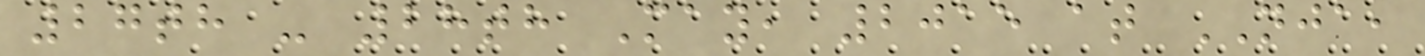27th - 28th May, 2015 at NJA,
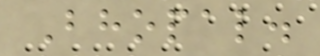Bhopal.
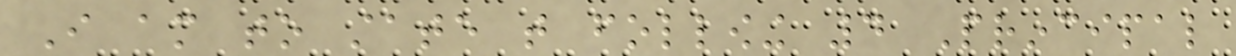I am to state that following 4 Principal
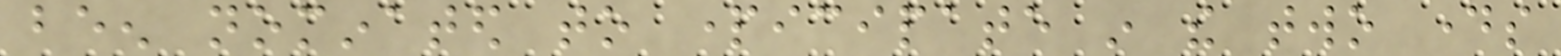been nominated to participate in the two days
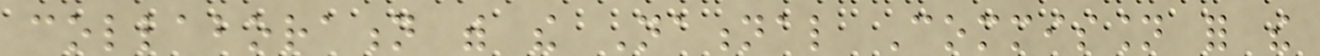collaboration with the National Commission for the
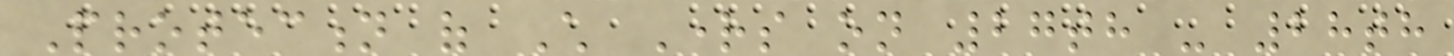Protection of Child Rights on 27th - 28th
